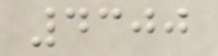4300
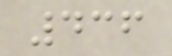436
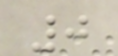0
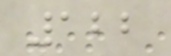122
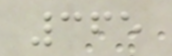365
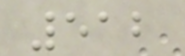512
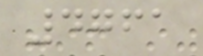4761
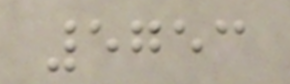5753
